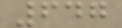647
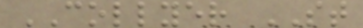COLLYER ST
